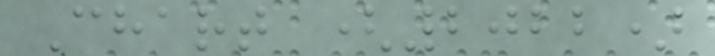Chart (2022)
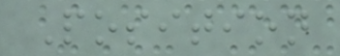Position
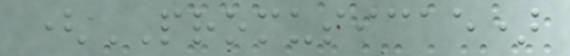(PROMUSICAE)
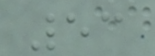53
